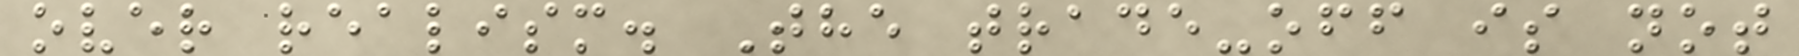over realism. The trade-off is not
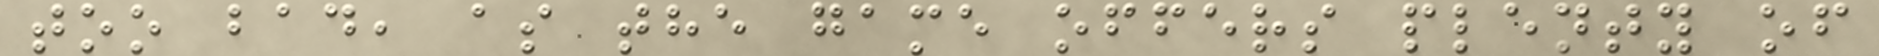too bad, as the game offers plenty of
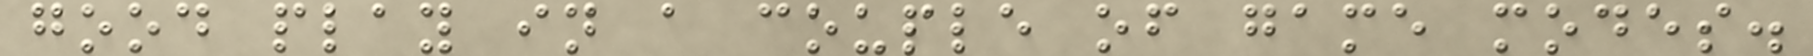good play in a couple of game modes.
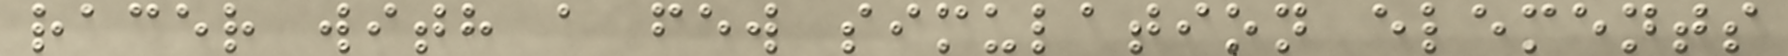racer with a few simulation elements
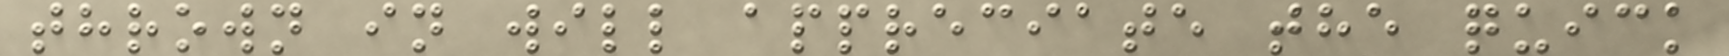thrown in will appreciate the quick
